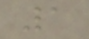1
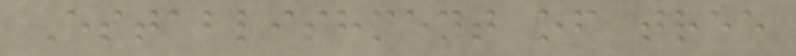Establishment of tree
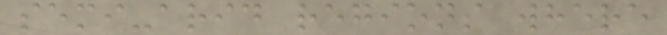semi-arid regions where
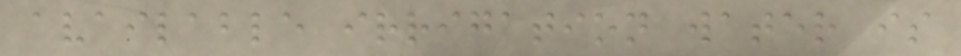available irrigation water is
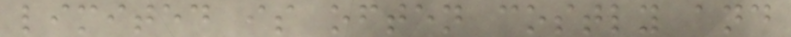limited is often costly and
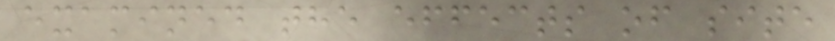examined the effects of site
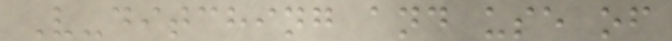V-ditching and use of
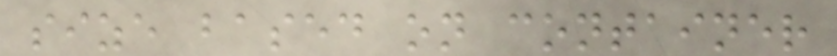size based on container
